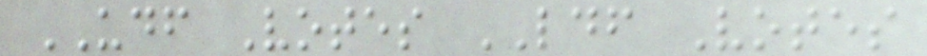UDF Votes LDF Votes
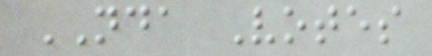NDA Votes
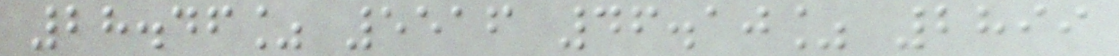28.46% 5516 46.10% 2899
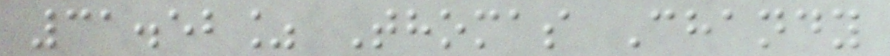31.52% Thomas Chandy
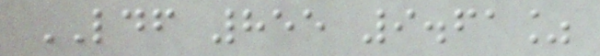LDF 855 9.61%
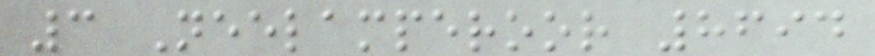3 Neelamperoor 8694
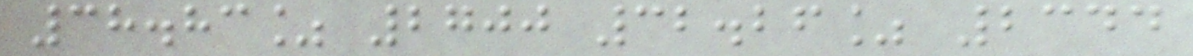38.83% 2700 32.26% 2344
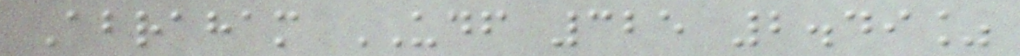Abraham UDF 325 2.49%
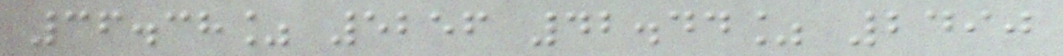36.38% 5256 42.44% 2490
